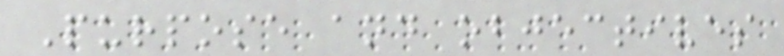Purpose and objectives
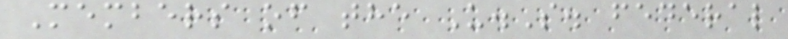Members of the U.S. federal
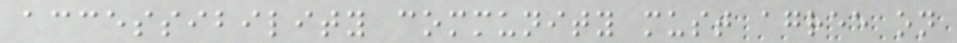accessibility community must agree on
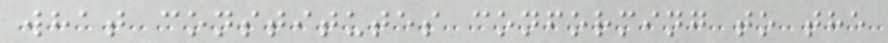what constitutes conforming to the
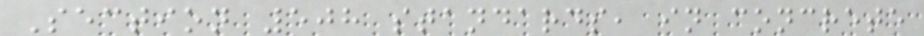Section 508 standards, in concrete
